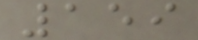159
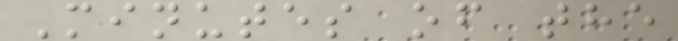Minutes of the
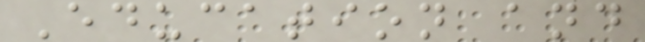Education and
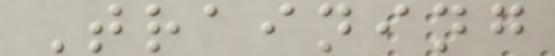Training
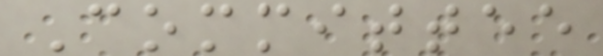Committee
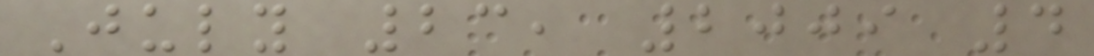July 23, 2009 4
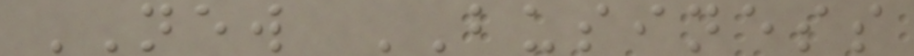NEW BUSINESS
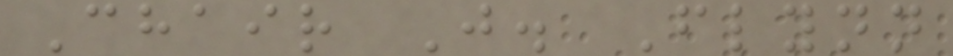Chair J. Flynn
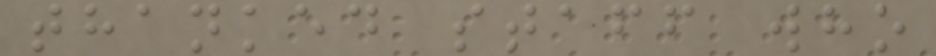thanked staff who
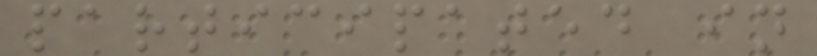participated in
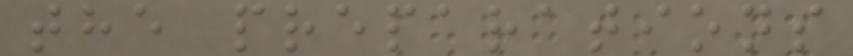the preparations
